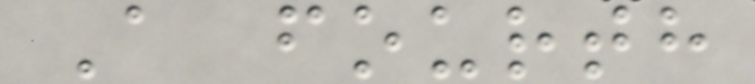A fourth
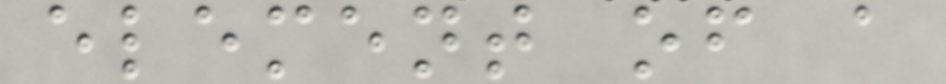element of a
